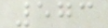573
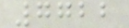7722
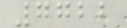7722
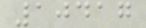10417
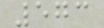573
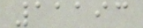11193
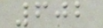602
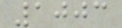1003
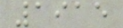1915
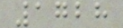1728
